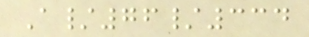A/76/334
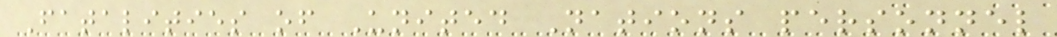Fatalities of United Nations personnel
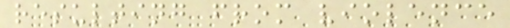resulting from violence
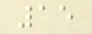15
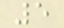5
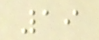19
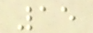15
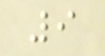9
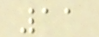11
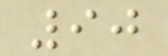90
